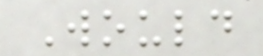Would
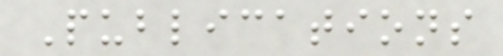Publications
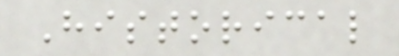Historical
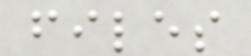files
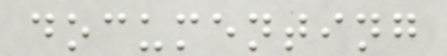documenting
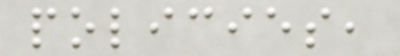policies,
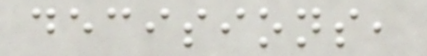decisions,
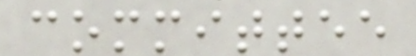committee
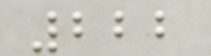222
